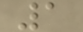1
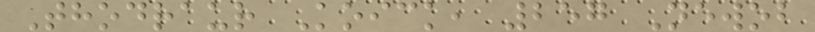Thodraur Koick, 257 Newob
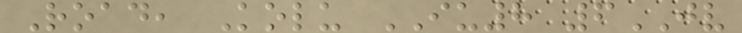Road, Kolu IU8 6JV
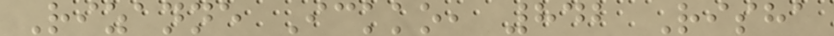Rizanne Ickko, 842 Risha
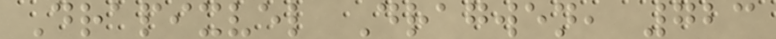Drapixvel Dragwen, 723
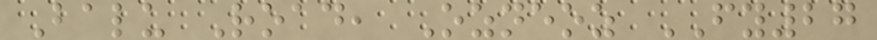Balu Road, Ozneoz FY27
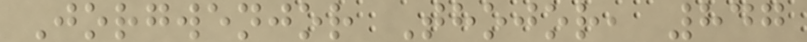Jorgwenjor Thojor, 847
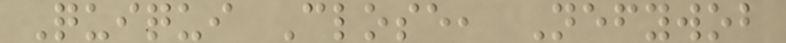Quiqui Close, Nefywob
